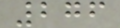276
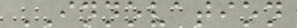INNOVATION
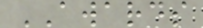AWARDS
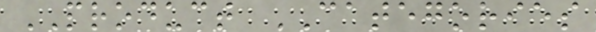PRODUCT CATEGORIES
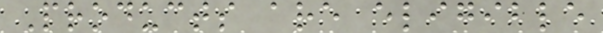Products are eligible
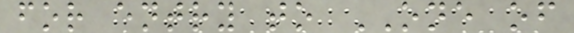for entry to ONE of
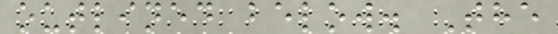outlined below. The
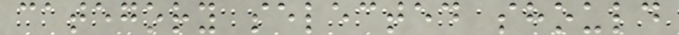category selected should
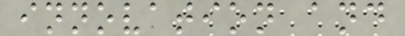innovation and
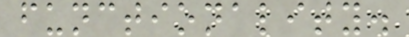functionality.
